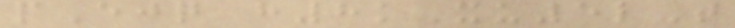pEjq h8kXu5lT
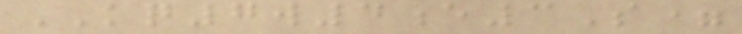KQ7w4e3S=
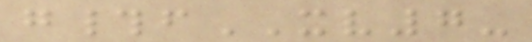g#fXV7-
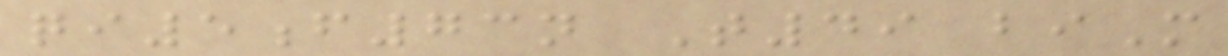qi5f73n T49 biM
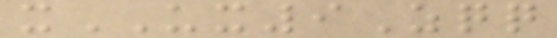xUX9Zqq
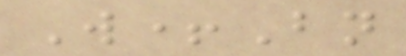W+Bn
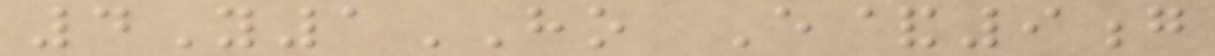4Y1HO E&9g
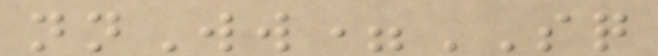nnWw=SQ
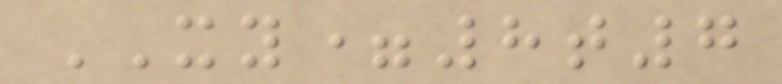XY=8t7
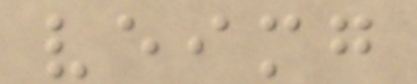veimg
